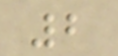2
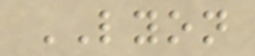LYON
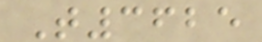T3625
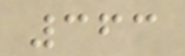363
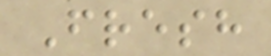Fresh
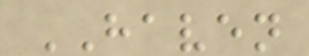HAVEN
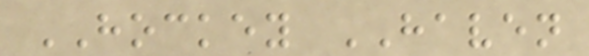HOCKEY HAVEN
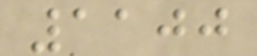1100
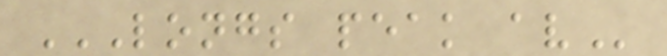LONGS PEAK AV
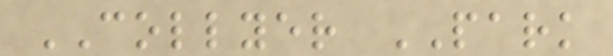COLLYER PARK
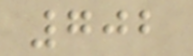702
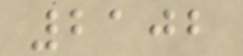2102
